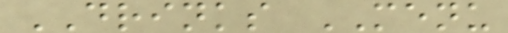DRINKS MENU
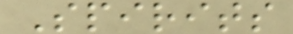Spirits
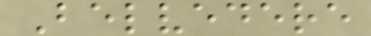Belvedere
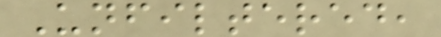Unfiltered,
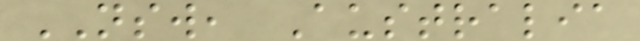NSW, Australia
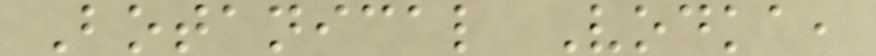Botanical Vodka,
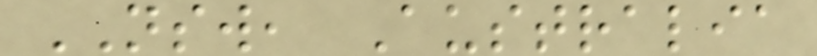NSW, Australia
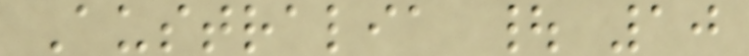Australia | 10
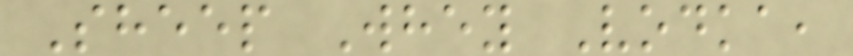Sheep Whey Vodka,
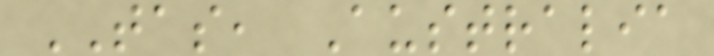TAS, Australia
